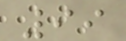99
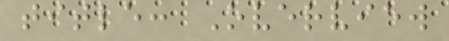title: Overview
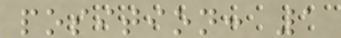position: 1
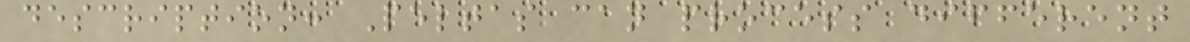description: Peltas can process different
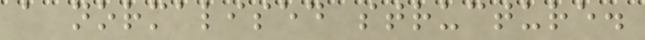a normalised structure.
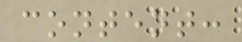content:
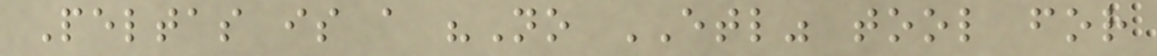Peltas is a "No ETL" tool for
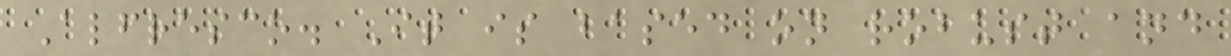Alfresco. It is based on robust and
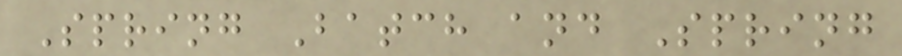Spring Batch and Spring
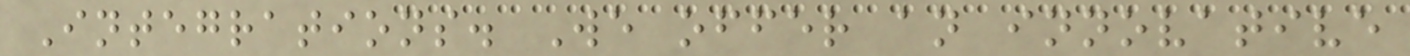Integrations. We offer an innovative
